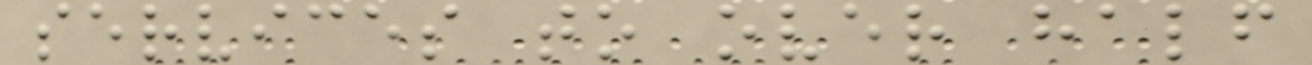services to over half
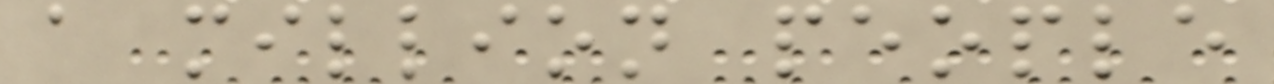a million people
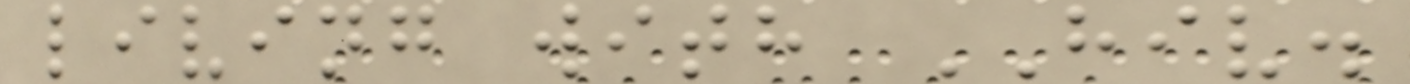living with HIV.
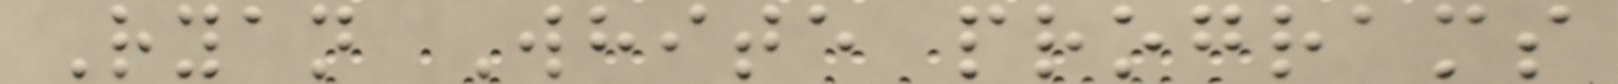Ryan White programs
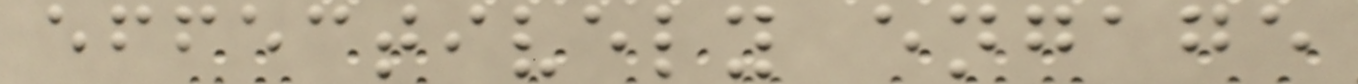effectively engage
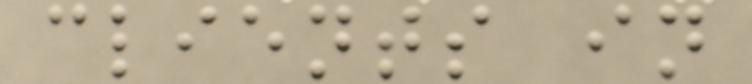clients in
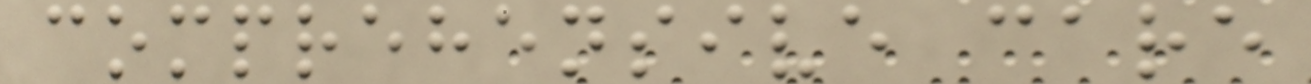comprehensive care
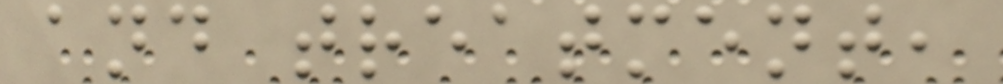and treatment,
